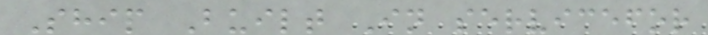Ship Built In servicefor
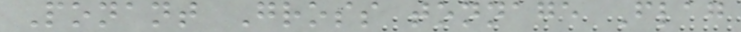Ponant Gross tonnage Flag
